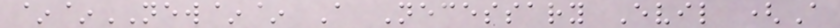~~NEW~~ A Necessary Evil (A
